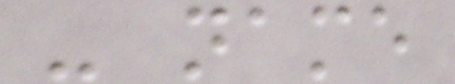- name
